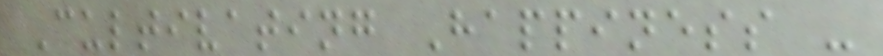Cultivating Happiness -
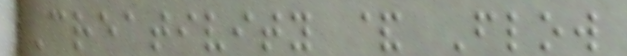Creativity & Flow
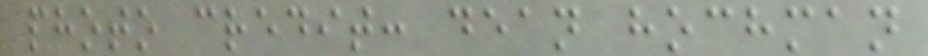photo credit: dean hochman
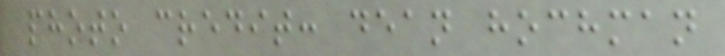photo credit: dean hochman
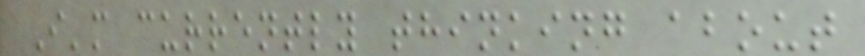I'm currently thinking about
